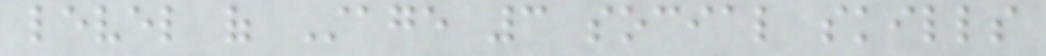level of Stage 3 social skills
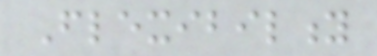Flexibility
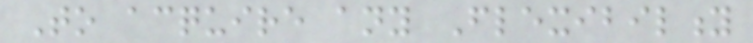To acquire any Flexibility
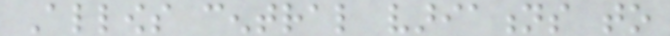Allows central variations to
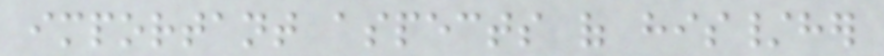important aspects of his/her
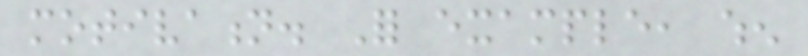motivation. For example, when
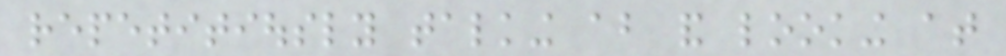repetitiously talking about and looking at
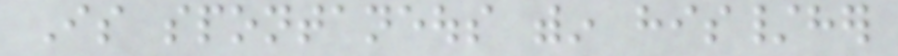Is spontaneous within his/her
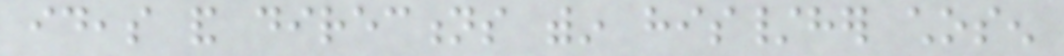ideas and directions within his/her chosen
